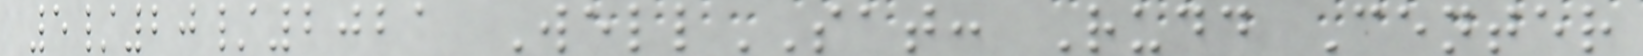5/20/2021 WellSAT: Rudd Center
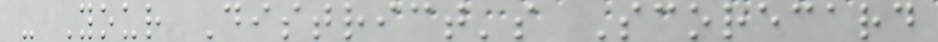- Your District's Scorecard
